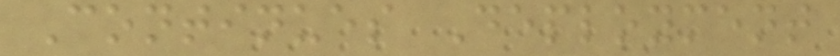Continues Deployment
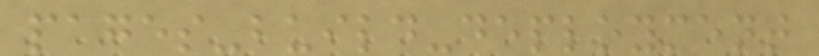pages-build-deployment
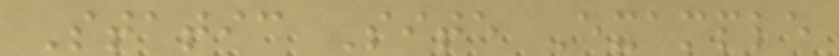Static Site Example
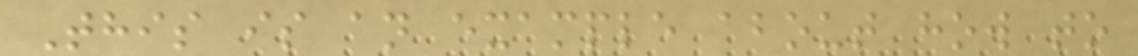This is an example about how to
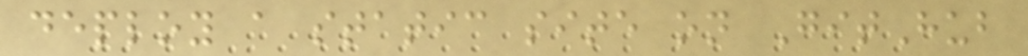deploy a static site on GitHub
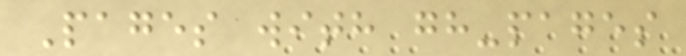Pages with gh-pages
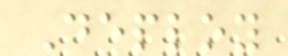Deploy
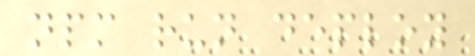npm run deploy
